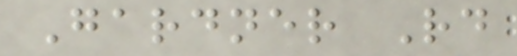Gardner Rd
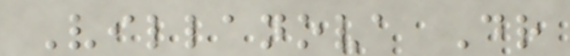Villanova Dr
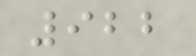922
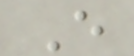E
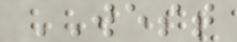WEST
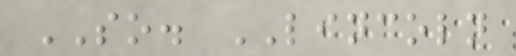SO. LINCOLN
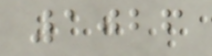1026
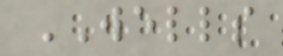WELLS
